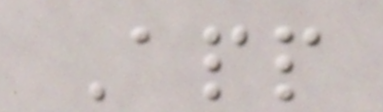App
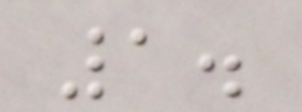1.
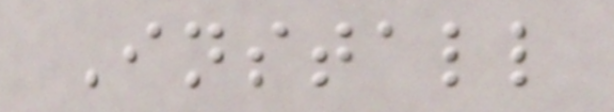Install
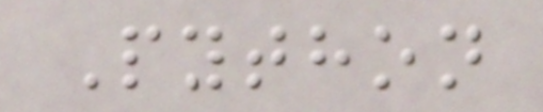Python
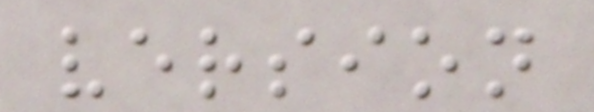version
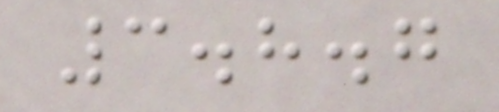3.8.7
